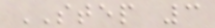STEP 3
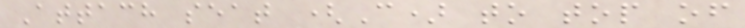Attach seat (C) to top of
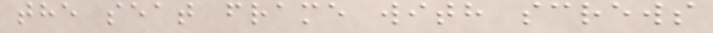the seat frame with screws
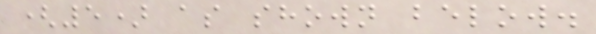(5) as shown below.
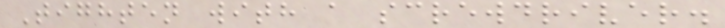Tighten with a screwdriver.
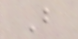B
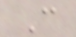C
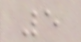5
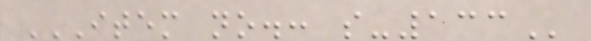ITEM NO.: S-133
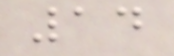14
